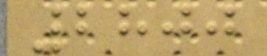2800
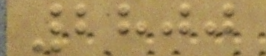2800
